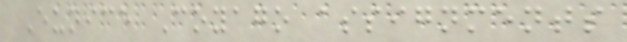Eunice Coyago assignments
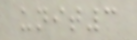unit3
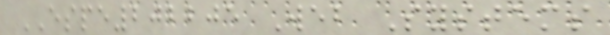ESPE202205 Web Systems
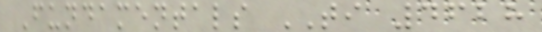Fundamentals TI 4628
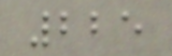225
